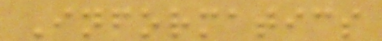Informatics
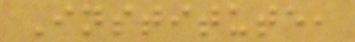Institute,
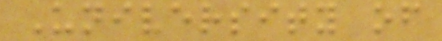University of
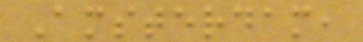Amsterdam,
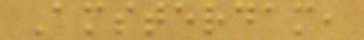Amsterdam,
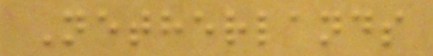Netherlands
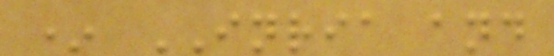* INRIA and
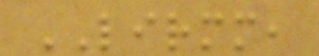LIRMM,
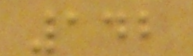142
